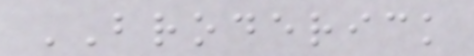BRODERICK
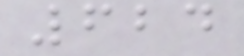624
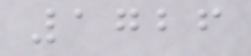1726
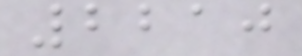2210
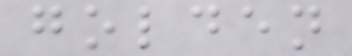golden
